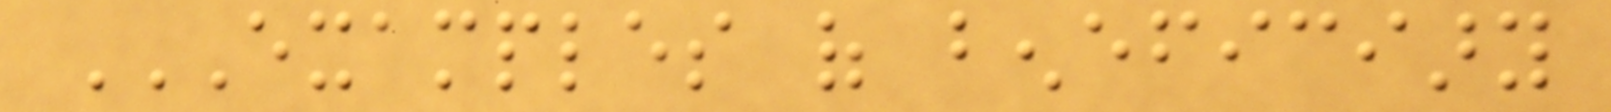EXAMPLES OF BENEFICIARY
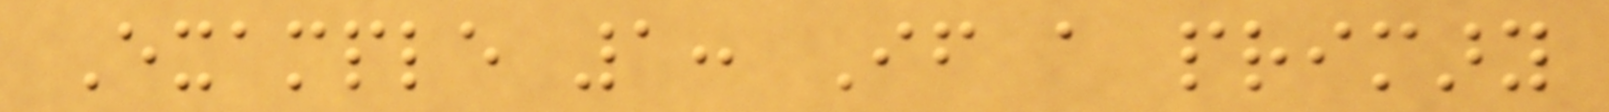Example 1: If a primary
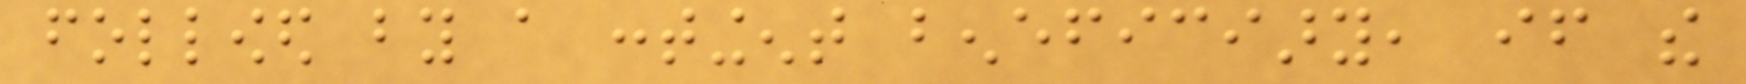followed by a contingent beneficiary, if the
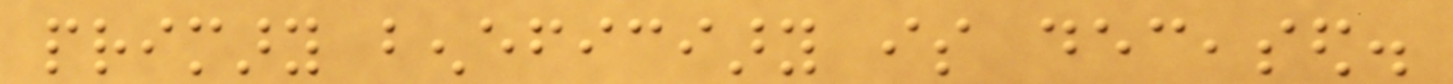primary beneficiary is deceased.
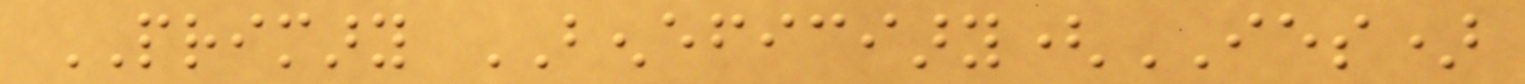PRIMARY BENEFICIARY(IES)
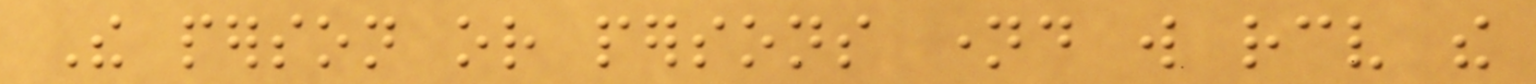The person or persons named will receive the
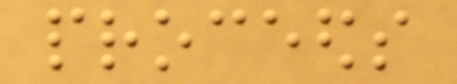proceeds
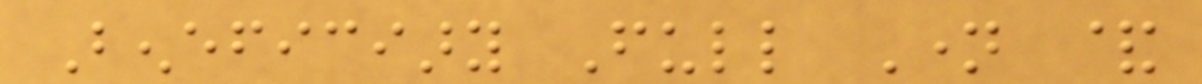Beneficiary Full Name &
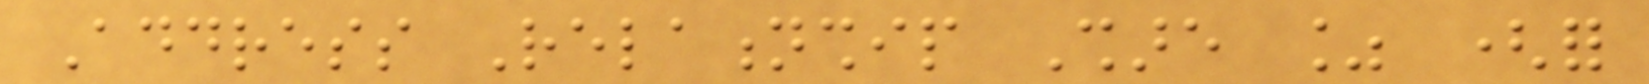Address Relationship Share % (for
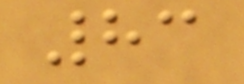83
